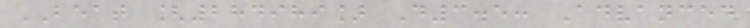BEAT [284989] D3.5: Advanced
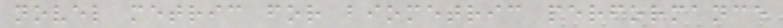novel metric for biometric performance
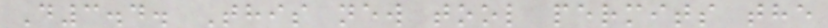D3.4. This new tool permits the
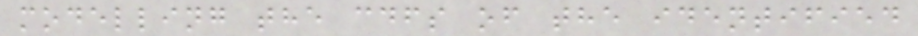modelling the cdfs of the identified
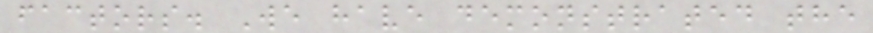factors. We have demonstrated the
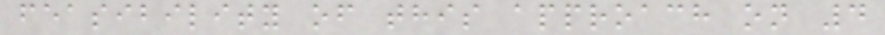feasibility of this approach on 4
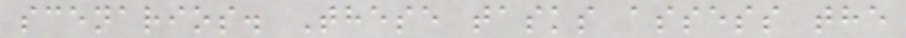scenarios. These tasks assess the
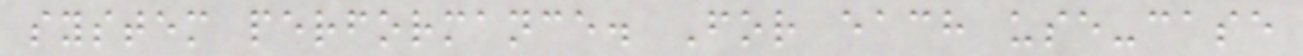system performance. For each use-case
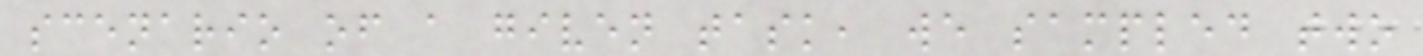scenario of a given task, we sampled two
